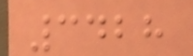3428
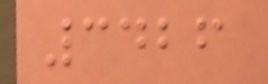3426
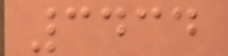3434
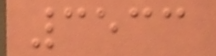3533
